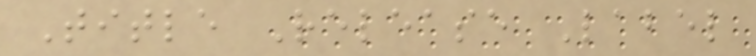Title Release Label
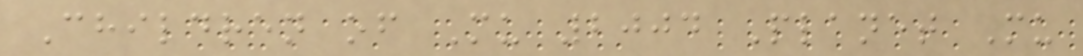Children of Mu 2004 Planet Mu
